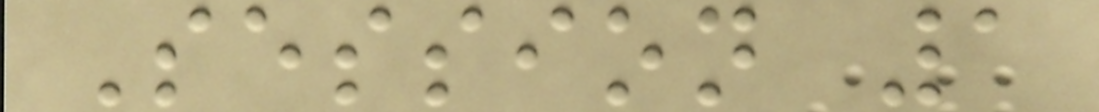Session 1
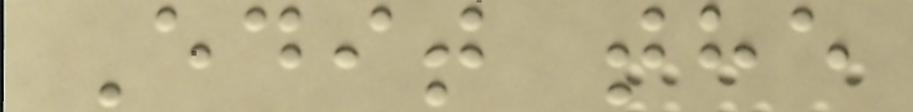Edit the
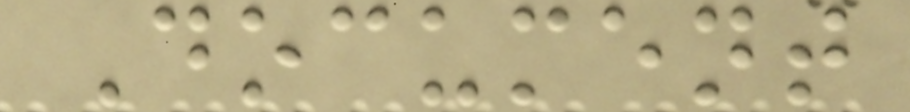Document
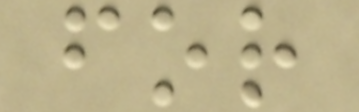for
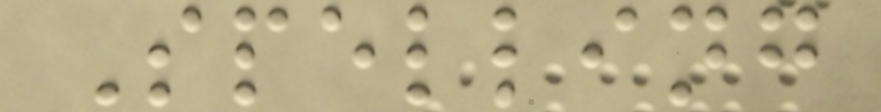Spelling
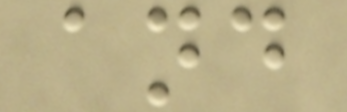and
